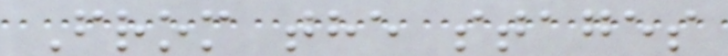From the stages
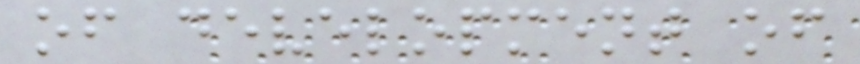of development of
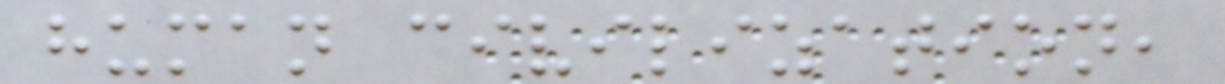human civilization,
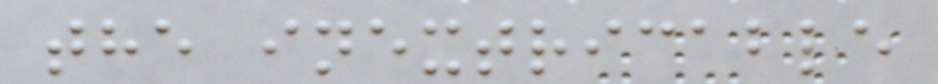the inextricable
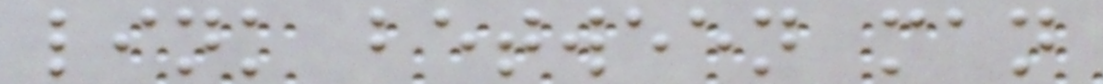link between man
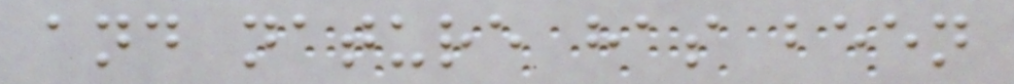and nature has been
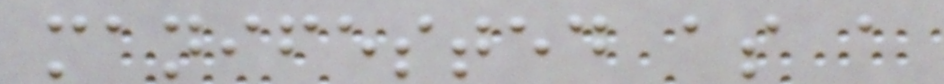manifested as a
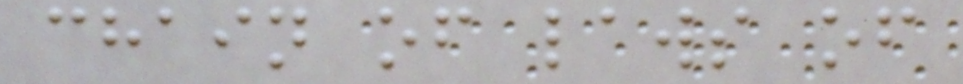chain of laws of
